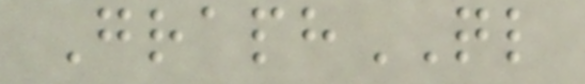GraphQL
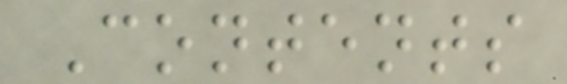Contents
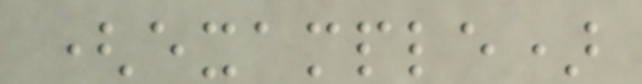(example)
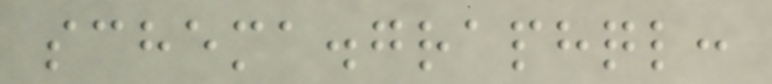schema.graphql:
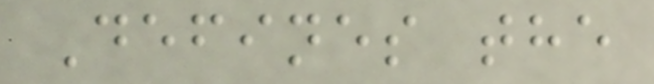Defines the
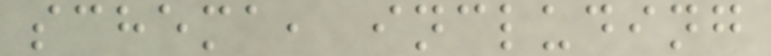schema, including
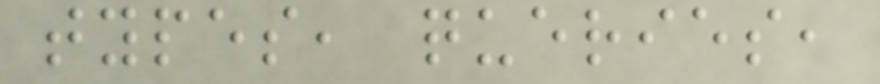types, queries,
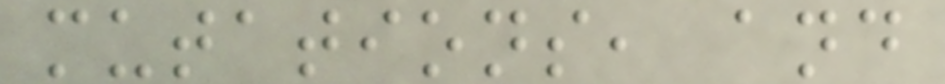mutations, and
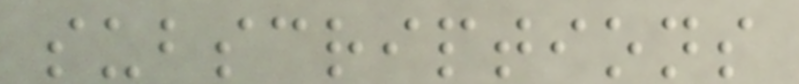subscriptions
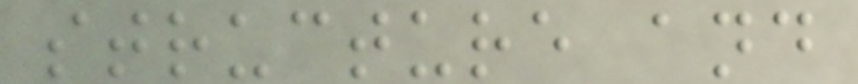structure and
